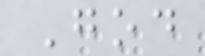God
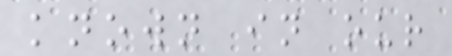known in our
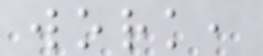work,
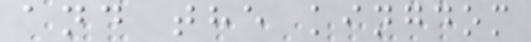and the kingdom
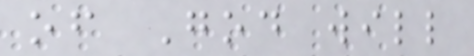of God will
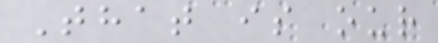That is our
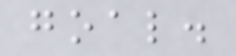goal.
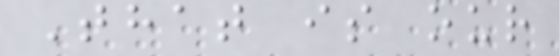That is our
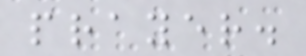prayer.
